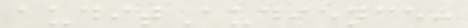auditAudience:
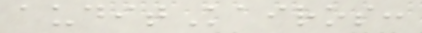auditKairos:
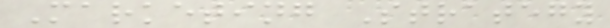Marketing Strategy
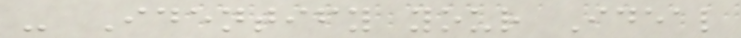- Identify your Ideal
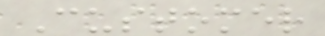Customer
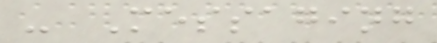- Messaging
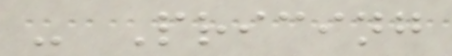- Pricing
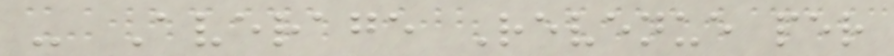- Average Revenue per
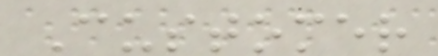Customer
